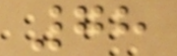78
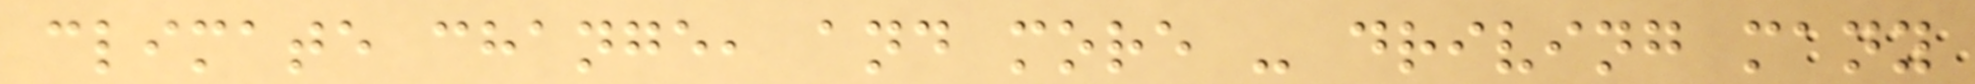climate change, and more - driving many
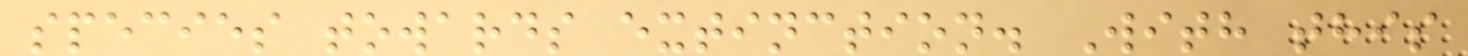species towards extinction. With this
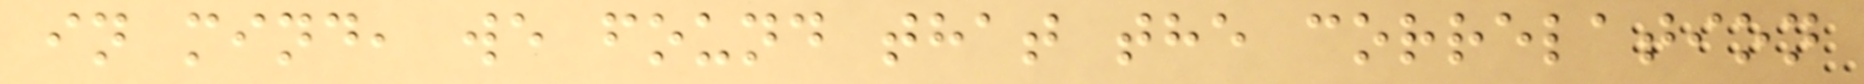in mind, we found that the correlation
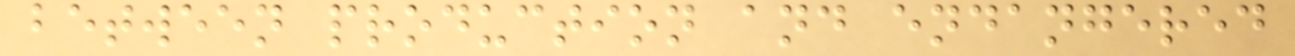between production and endangered
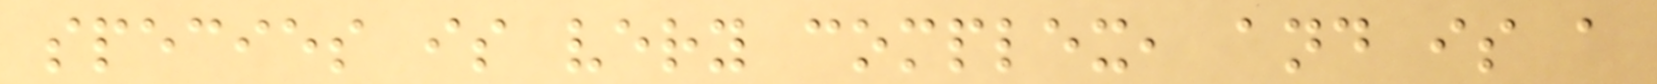species is very complex, and is a
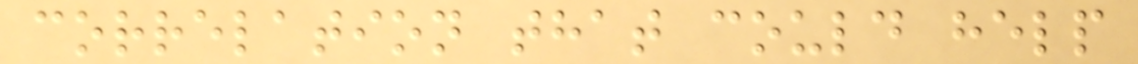correlation that could help
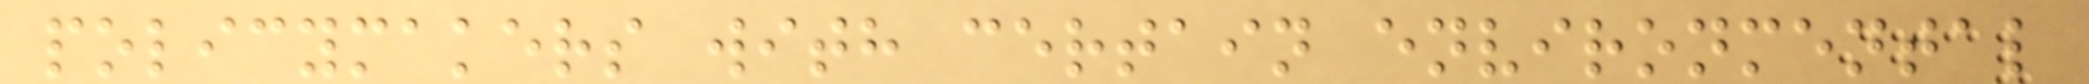policymakers with certain environmental
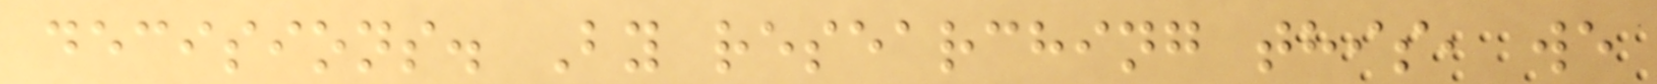decisions. By researching this, we
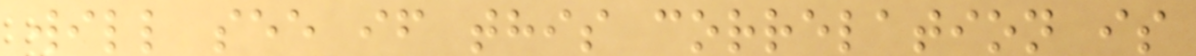will see if this correlation is
